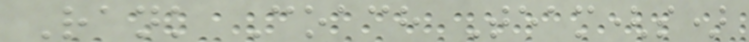Rank Coach Team(s)
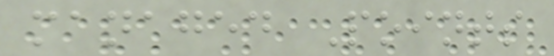managed Points
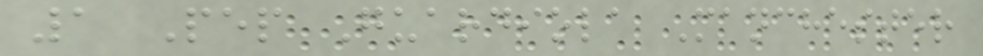1 Pep Guardiola Manchester
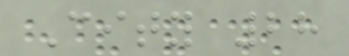City 28
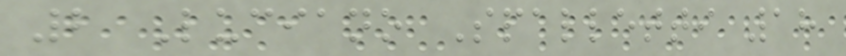2 Luciano Spalletti 18
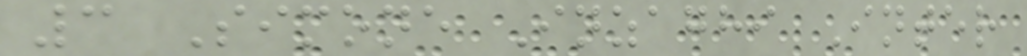3 Simone Inzaghi Inter
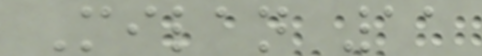Milan 11
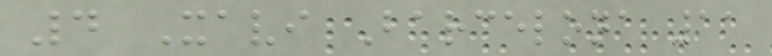4 Xavi Barcelona 11
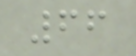66
